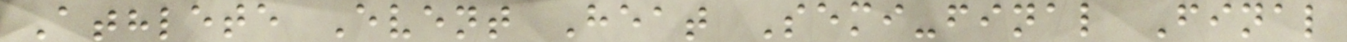Athlete Event Heat Semi-final Final
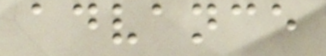advance
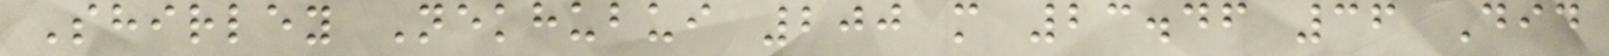Shirley Nekhubui 200 m 23.46 36 Did
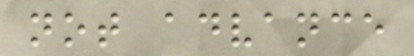not advance
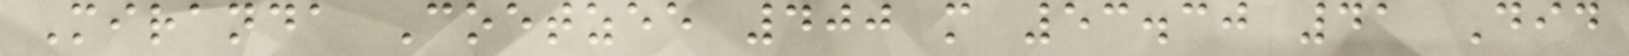Miranda Coetzee 400 m 53.30 41 Did
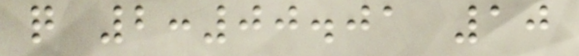q 2:00.01 10
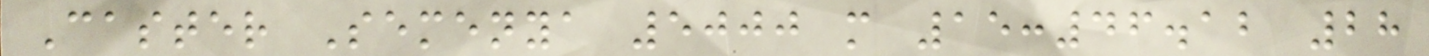Caster Semenya 5000 m 15:46.12 28
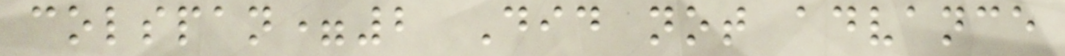colspan=2 Did not advance
